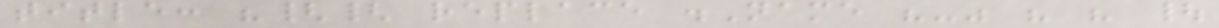title: "{{ replace .Name "-" " " |
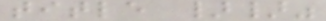title }}"
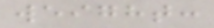weight:
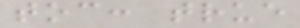toc: true
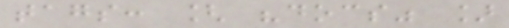tags: [ "docs" ]
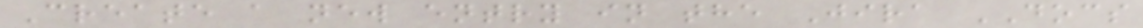Create a new entry in the Jira DOCS
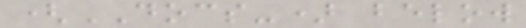(DOCS-) below
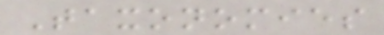Taxonomies
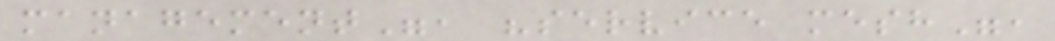management", "service mesh",
